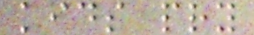kids pry
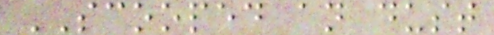SCOOPED an dust
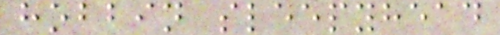hobbin sleepyhead
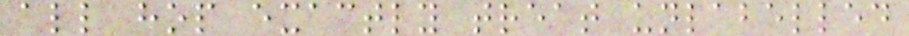all hop exactly treat unlabelled
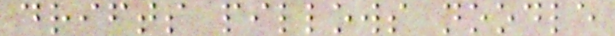drifts pillows noodle
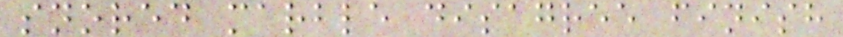snored marble disagree finish
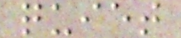quiet
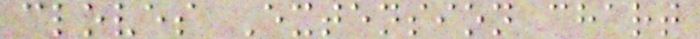cloves Extension chart
